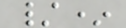/*
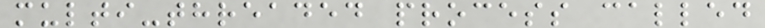multi-threaded process called
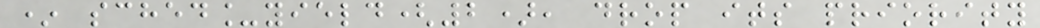* sched_yield(2), drop its priority
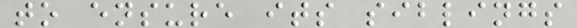to ensure its siblings
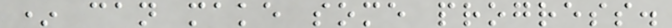* can make some progress.
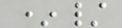*/
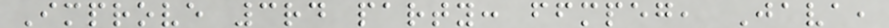Improve 3rd party: ffmpeg, Java,
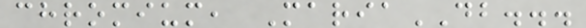chromium, MariaDB...
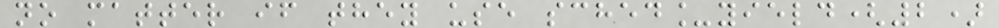no matter if they use sched_yield(2)
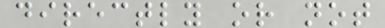directly or not
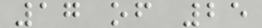17 of 25
